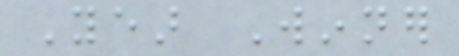Year Winner
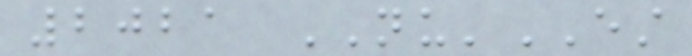2021 NU'EST
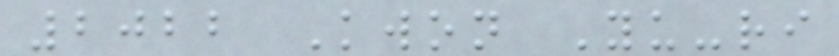2022 Kwon Yu-ri
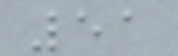51
